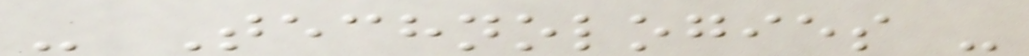- Technologies -
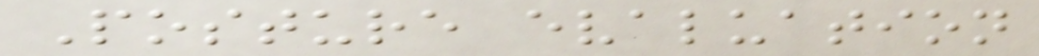Posture evaluation
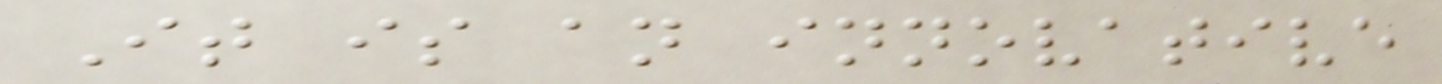It is an innovative
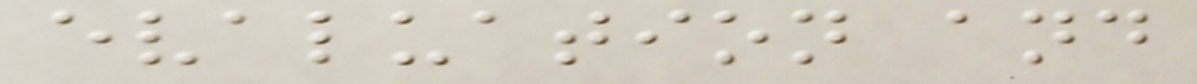evaluation and
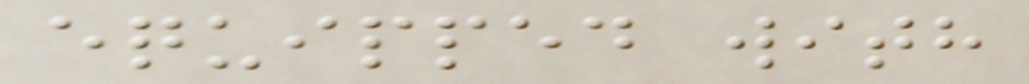equipped with
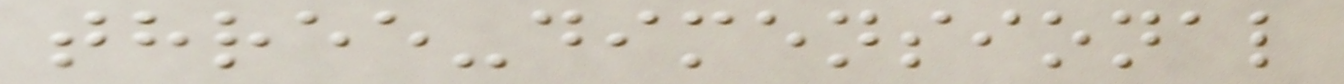three-dimensional
